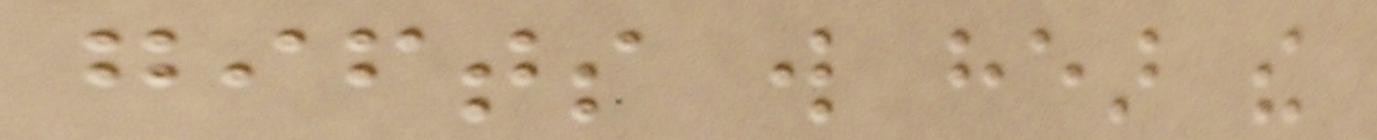gifts will hear the
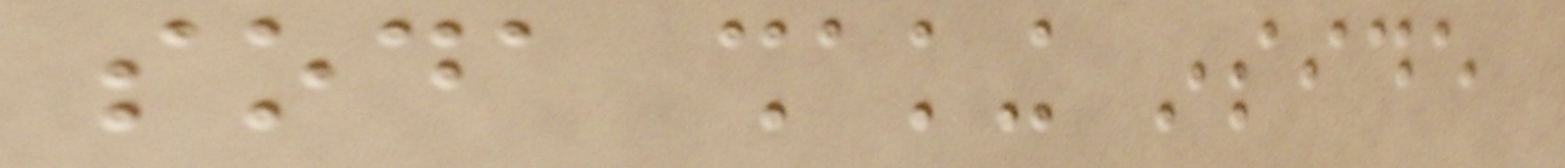soda shaking inside
